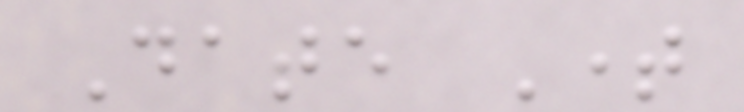Date Time
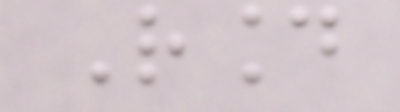Round
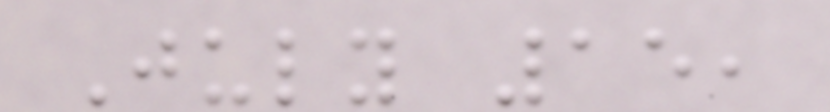July 15,
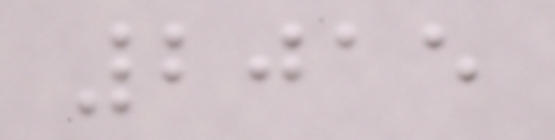2015
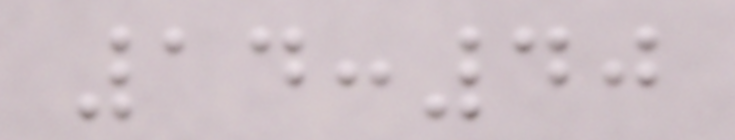14:40
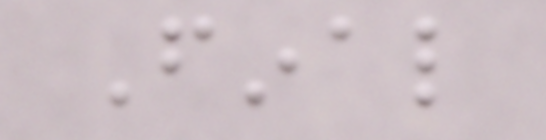Final
